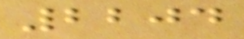2204
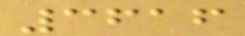3616
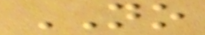NO
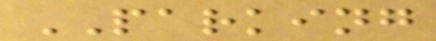PARKING
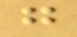g
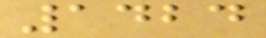1424
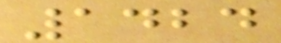1424
